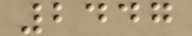2447
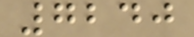7240
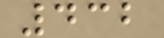432
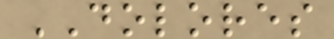DOLORES
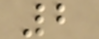2
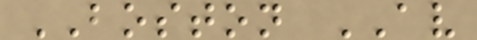BOSTON AV
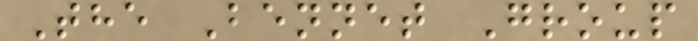The Bennet Group
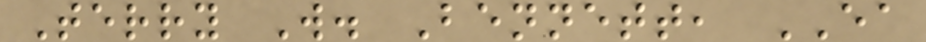Terry W. Bennett, EA
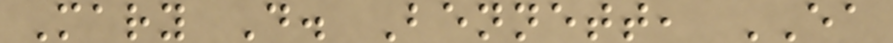Mary D. Bennett, EA
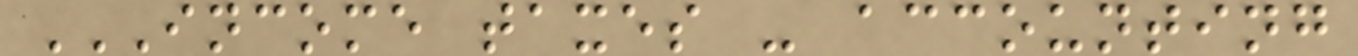INCOME TAXES - ACCOUNTING
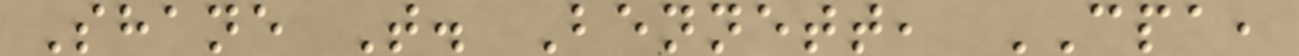Shane T. Bennett, CPA,
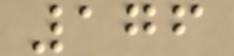176
